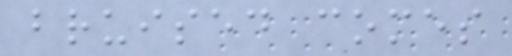bruised comes
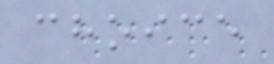choice
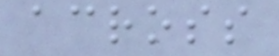across
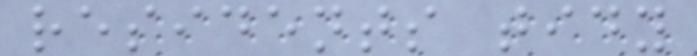residents tidy
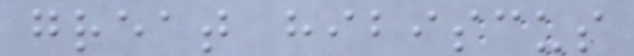great hibiscus
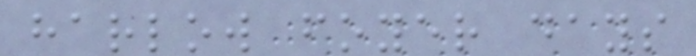harlow foyer days
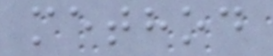method
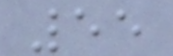55
